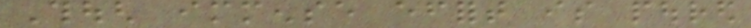Though immense effort is poured
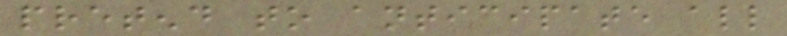pretend to anticipate all
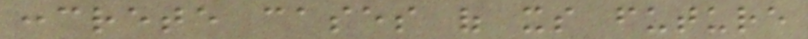concrete cases of its future
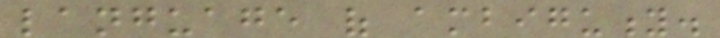language of ambiguity.
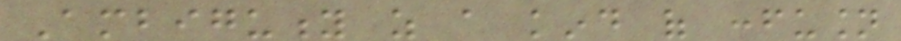Ambiguity as a kind of confusion
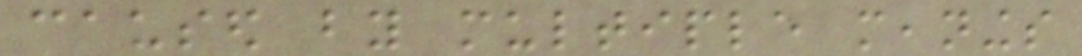caused by multiple meanings
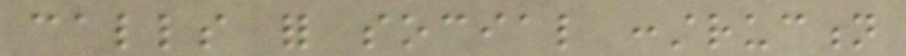calls for social construction
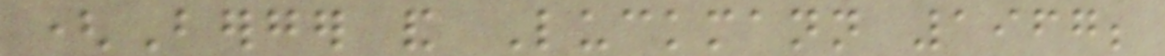(Berger and Luckmann 1967;
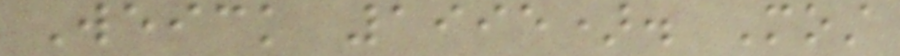Weick 1995). Most
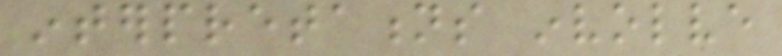interpretations involve
